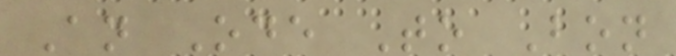An Ode To Bon
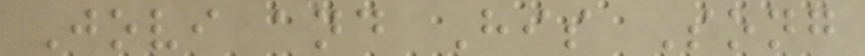Jovi and His Song
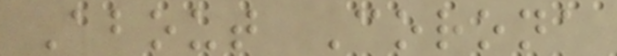About Corona
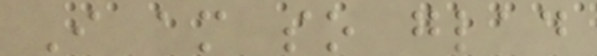I am so glad
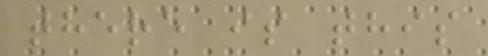there is this
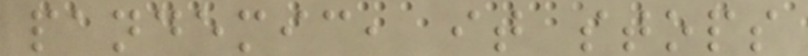pandemic, it stops
